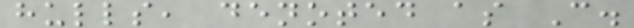hulls, denoted as C.
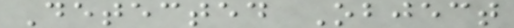Detected Object
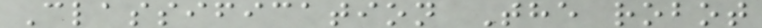Classification The robot
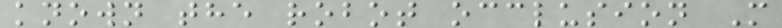known the robot occlusion M
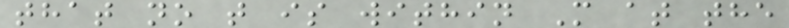that no t is within M at the
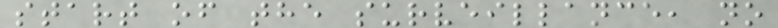start of the surveillance, no
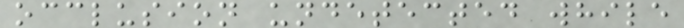occlusion undetected while
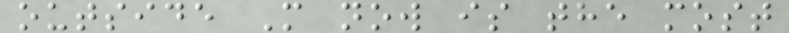outside M now is the most
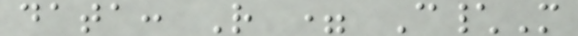data: R = C\M
